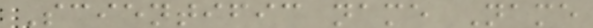Scientific name Name
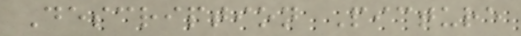Description Picture
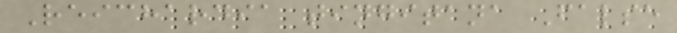Reichardia tingitana False
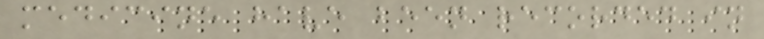medicine have been recorded in
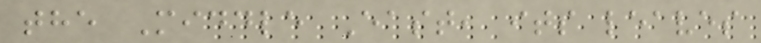the Middle East, its leaves
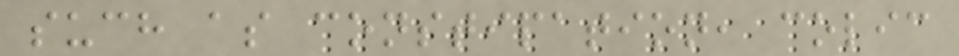such as constipation, colic
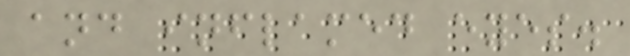and inflamed eyes.
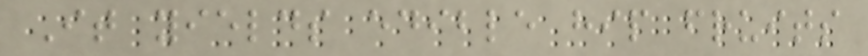It yields edible hip fruits
